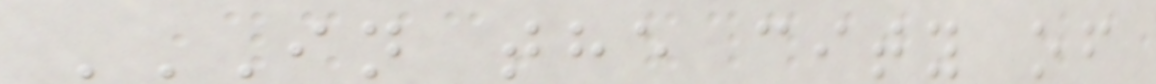IN THE CITY OF
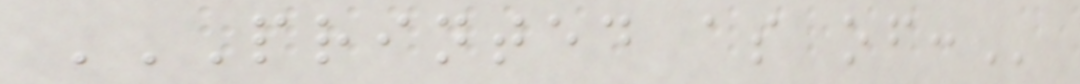PRINTED AS OF:
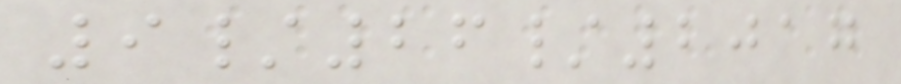9/26/2017
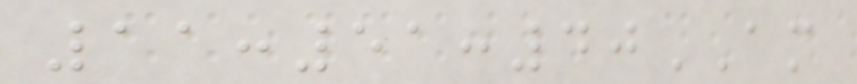11:51:40AM
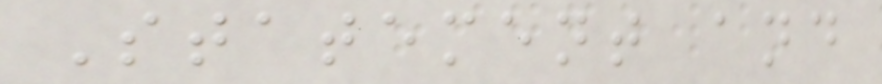Statement and
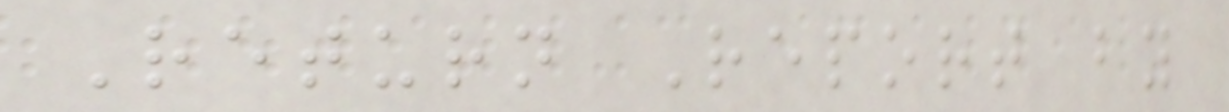Return Report by
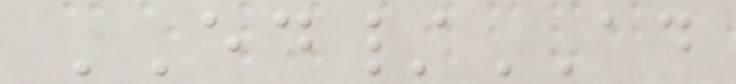ED/AD
